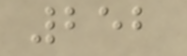252
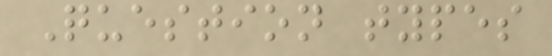Question types
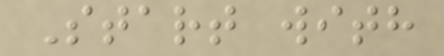Start with
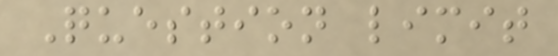Question limit
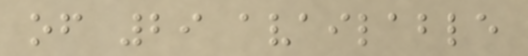of 29 available
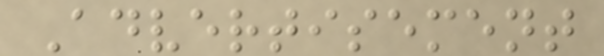Advertisement
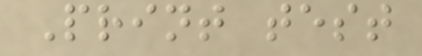Print test
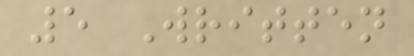5 Written
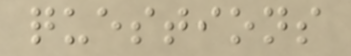questions
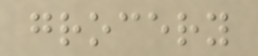grocery
